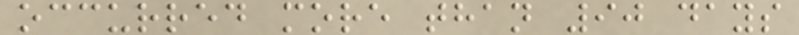occurred more than 90 days
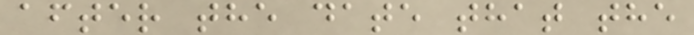after the date that the
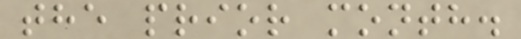the prior month.
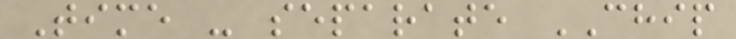Time - separate CHIP
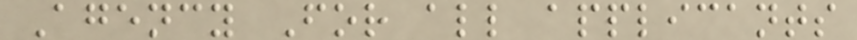Agency For all applicants
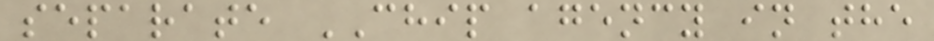separate CHIP agency in the
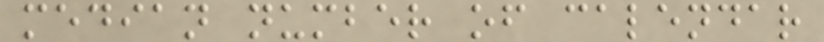median number of calendar
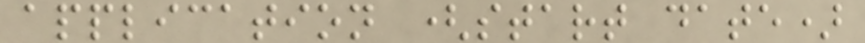application (start date)
